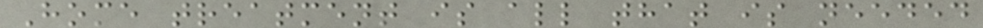Home treatment is all that is needed
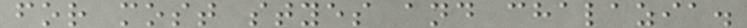for most styes and chalazia.
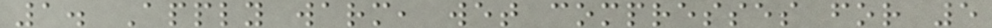1. Apply warm, wet compresses for 5
